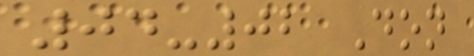04-02 Don
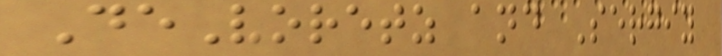DeVoretz and Sergiy
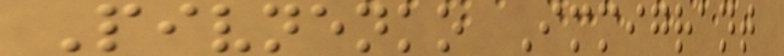Pivnenko Immigrant
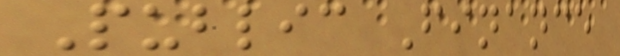Public Finance
